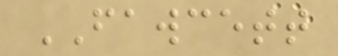FAWCETT
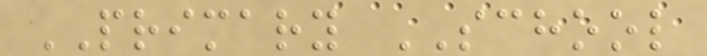PRIMARY SCHOOL
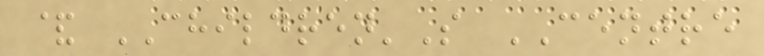& CHILDREN'S CENTRE
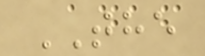THE
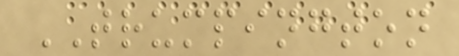TRUMPINGTON
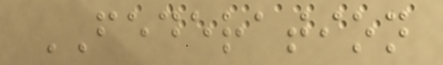FEDERATION
